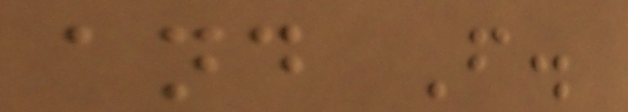and F.
